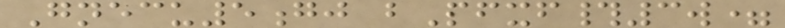Gnecu5gj bPfxf#3w=
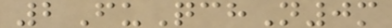2FuQchN0m
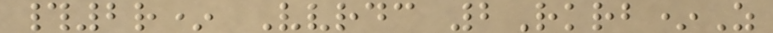#2r* Vvrdc 2Rkrb*Z
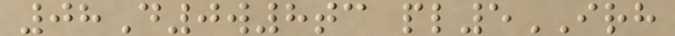08D0w8tc pl5IRH
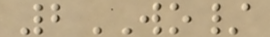2WO/
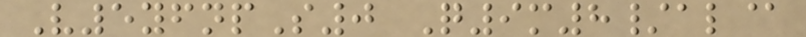V5yfnpS0 Q9m8/al@
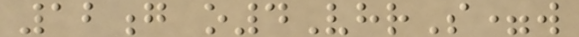12g o4VhrS=w
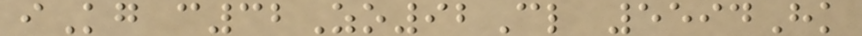iKg c32Zo92Cl 5594Hk
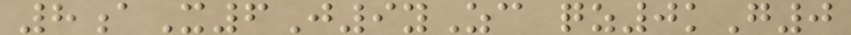8aX6J9yZc qz0kG0
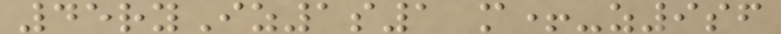45ryIz1s1 m+-z9sf
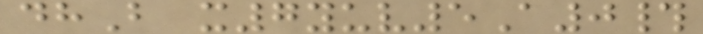dhB x7yuv5A0#
